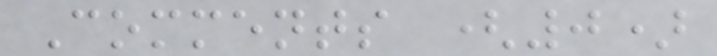Comments (0)
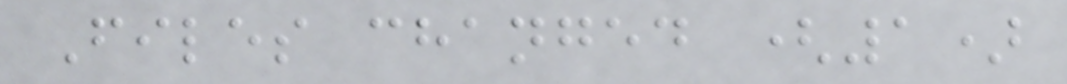Files changed (1)
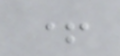+
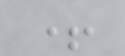+
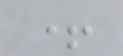+
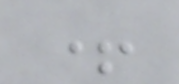+
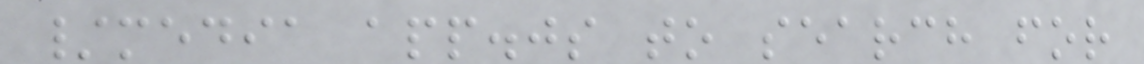/media app.js to search for
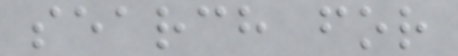search for
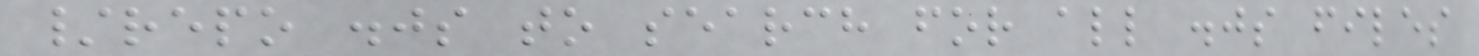/repo .js to search for all .js files
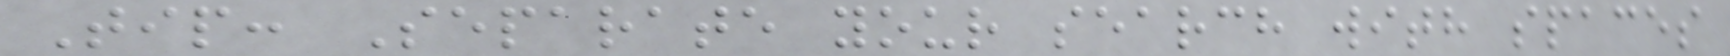Tip: Separate your search with spaces
